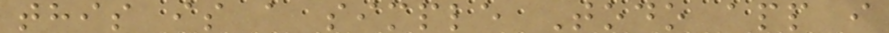this is a simple Todo app i
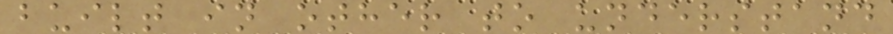built in other to understand
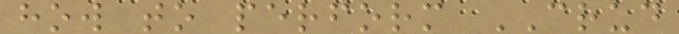how to perform CRUD
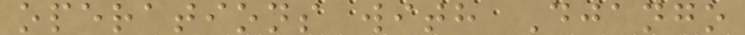operations with Django
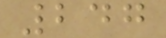247
